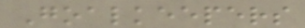Goalkeepers
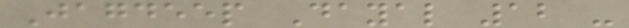Jagdeep Dayal 12 -
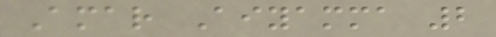Amar Aiyamma 2
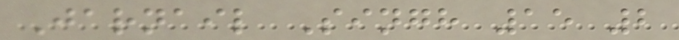Jarnail Singh 15 2
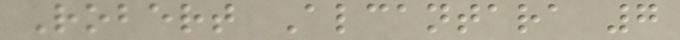Robert Alcantara 7
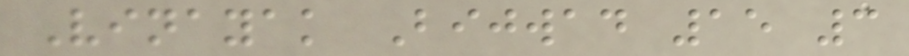Vinayak Bijwad 15 3
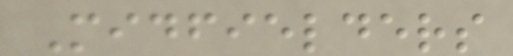Midfielders
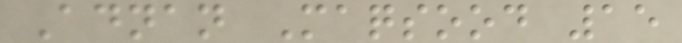Adnan Maqsood 15
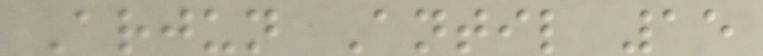Arjun Antil 15
